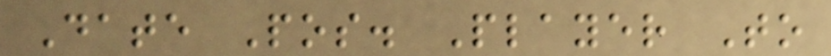Date Pos. Player To
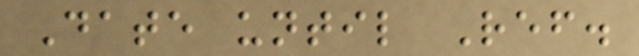Date until Ref.
